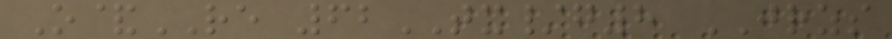O&RE 62TX/g8 JRZS
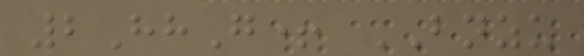2HhG+ BNZU
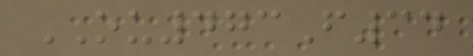OU473F34
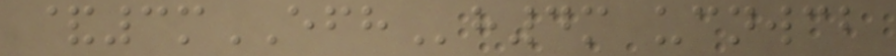&3mEFHh4m ucnwcb
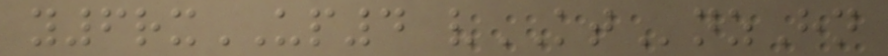y6rxUP4 vKTnzHn
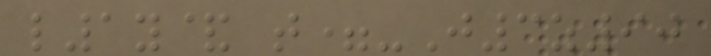l1y& t=-J3z90
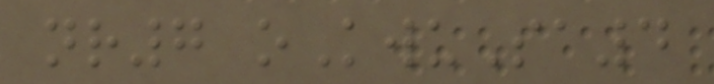nr7 oKwuSa4
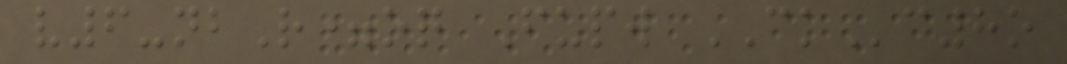v6-nbR=oq Fupw CKc8o
